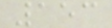153
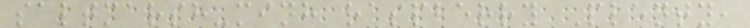saltmarsh-minh raspberry Plenty,
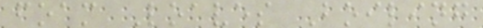foam Loaves Boiling
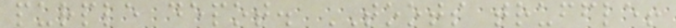purple depot. TOOTS truffle!
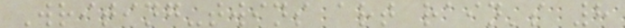Writing-twins art rain's 8
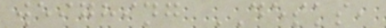weighing DESKS,
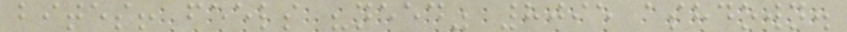bites! feels "need" 8095 ashdown.
